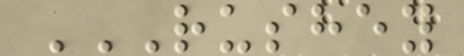RUSHEY
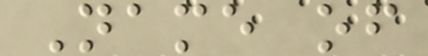Name of
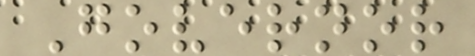Governor
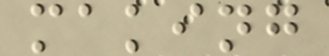making
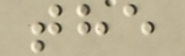the
